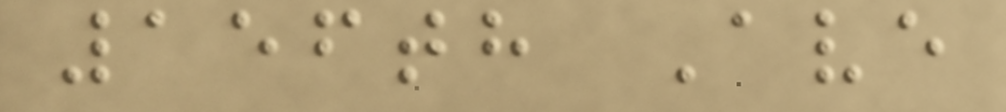156th Ave
